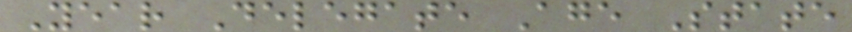Year Delegate Age State
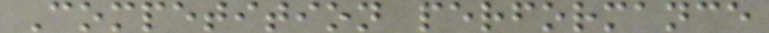Competition performance
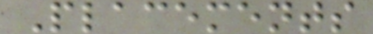Placements
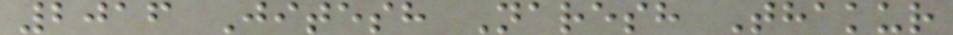2016 Jitesh Naresh Thakur
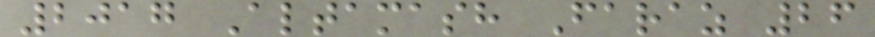2017 Altamash Faraz 26
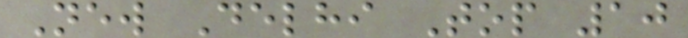New Delhi Top 10
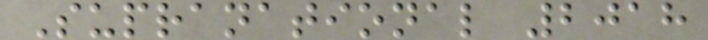Supranational 2018
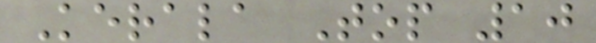Kerala Top 10
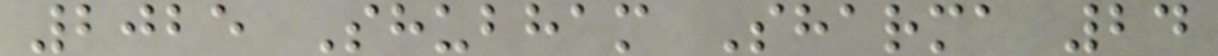2025 Shubham Sharma 24
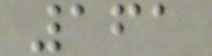161
